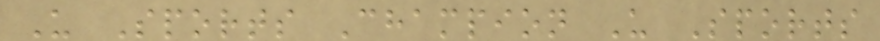U Sports Champion U Sports
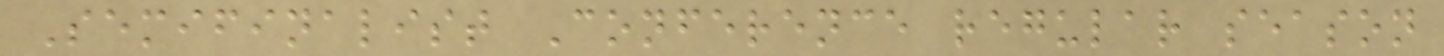Semifinalist Conference regular season
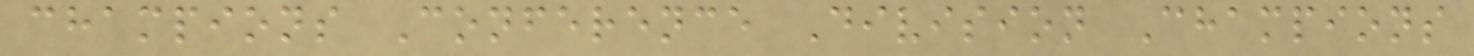champions Conference Division Champions
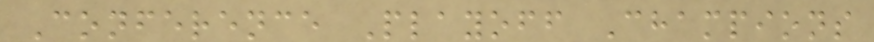Conference Playoff Champions
